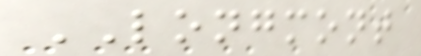LONGMONT
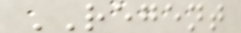REGENT
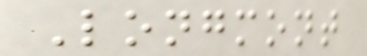Longmont
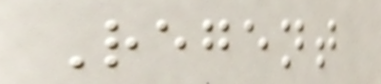Regent
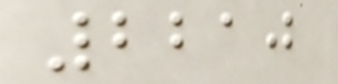2210
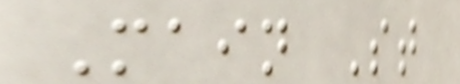Main St
